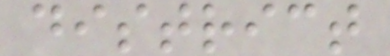district
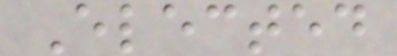Elected
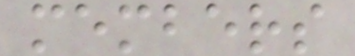members
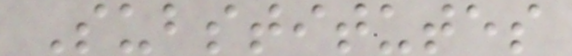Substitutes
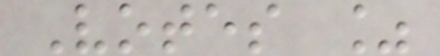Votes %
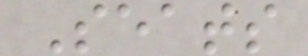Seats
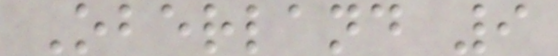Oberland 9
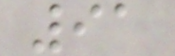91
